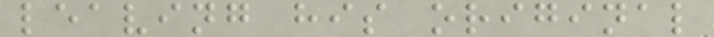leaving his original
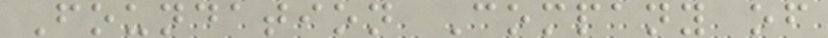Foundation Company of
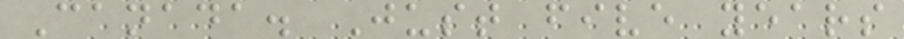Canada. Just five years
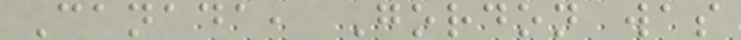Canada, Gordon was
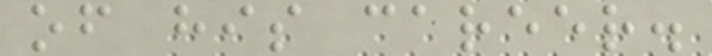of his career.
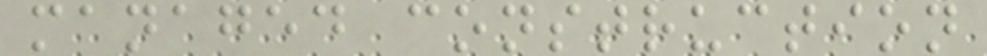managed construction
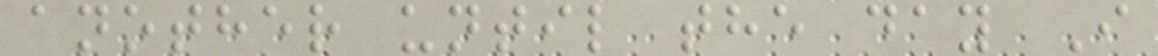another until the day I
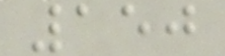150
